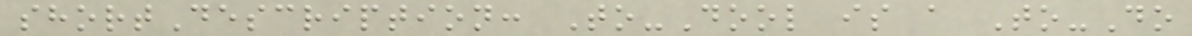shortDescription: To-Dool is a To-Do
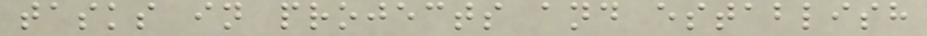tasks in projects and establish
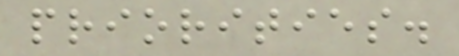priorities.
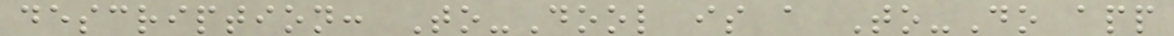description: To-Dool is a To-Do app
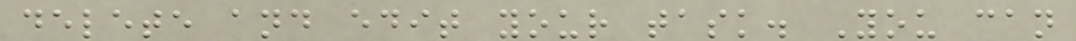delete and edit your task. You can
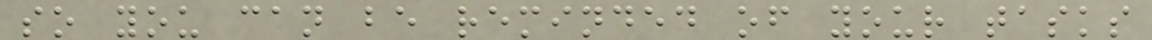so you can be reminded of your tasks
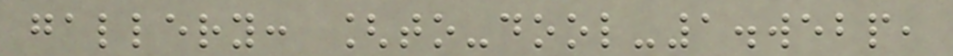gallery: [to-dool-1.webp,
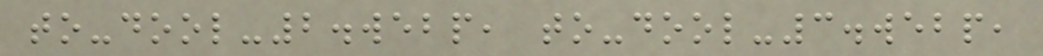to-dool-2.webp, to-dool-3.webp,
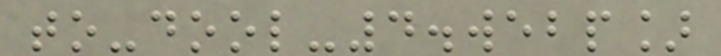to-dool-4.webp]
